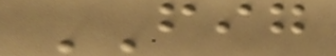FIG
